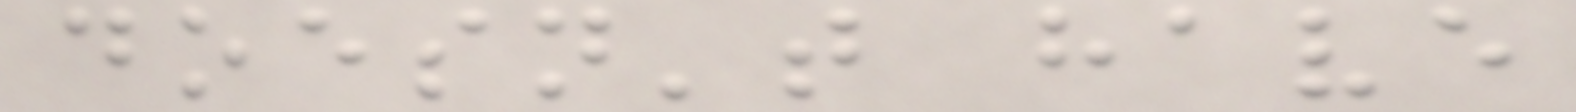doesn't have
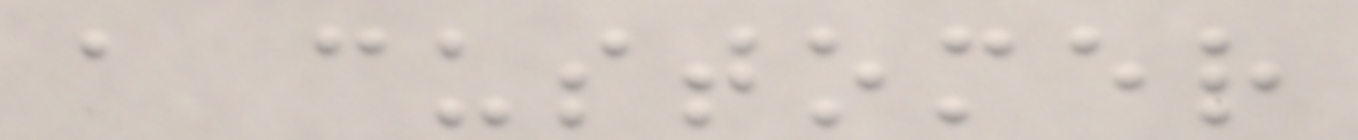a customer
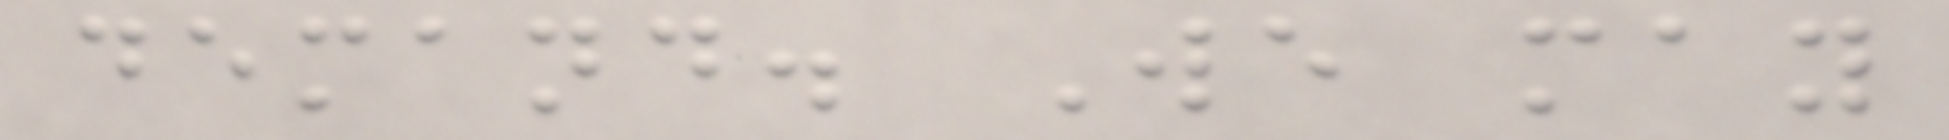demand. We may
